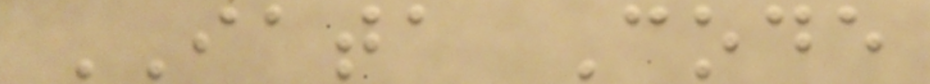IATA Code
